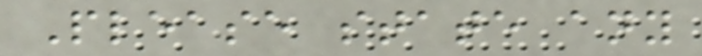Please state any
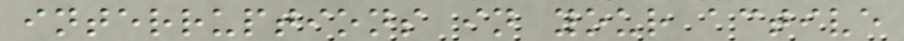interruptions in your active
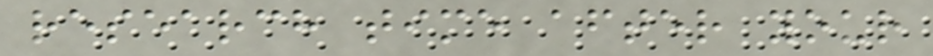research time after your
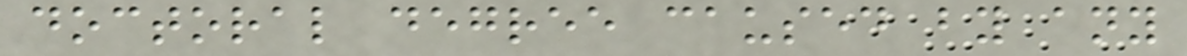doctoral degree caused by any
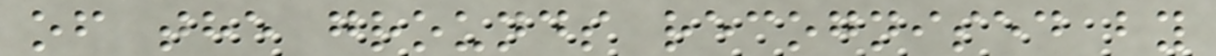of the grounds recognised by
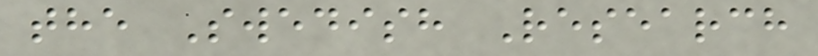the Swedish Research
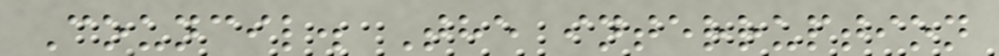Council. The interruption
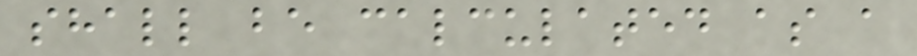shall be calculated as a
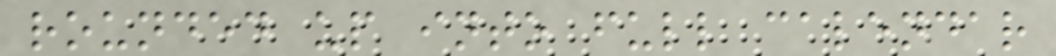rounded up into full calendar
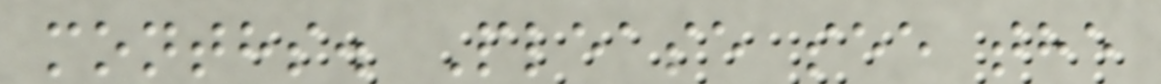months. Please see the
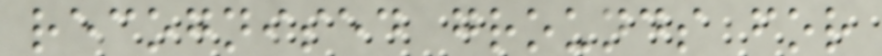recognised grounds for
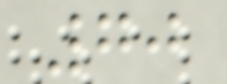70
